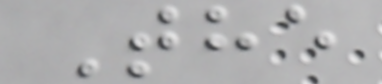The
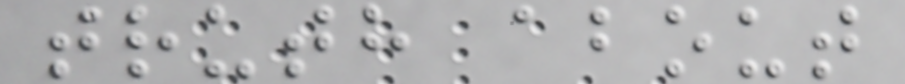truth about
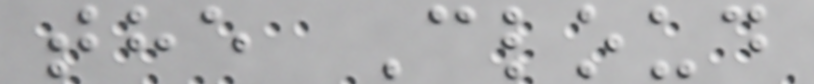the Cloud
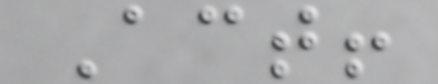Act!
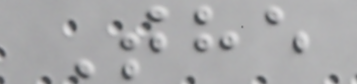The
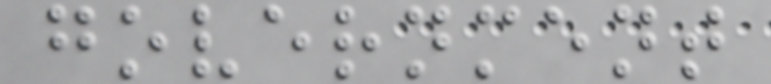government
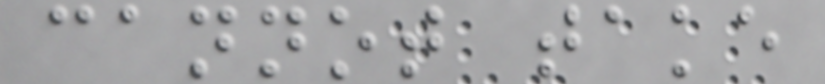cannot take
